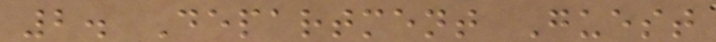2. Department Guest
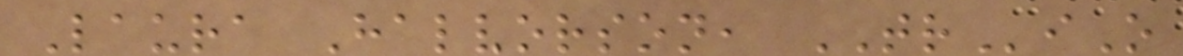Laura Halvorson, TRiO
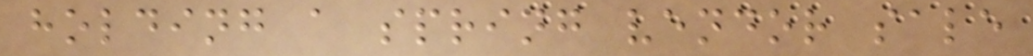holding a spring vendor sale
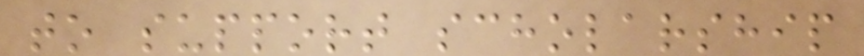to support scholarship
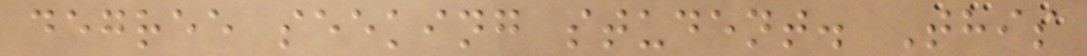degree seeking student. This
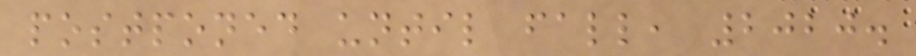postponed until fall, 2020.
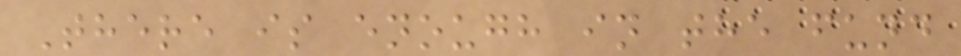There is enough in the fund
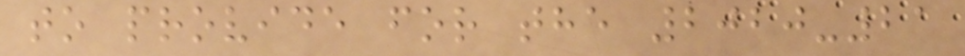to provide for the 2020-21
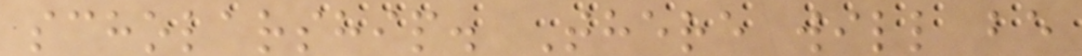scholarship. There will be
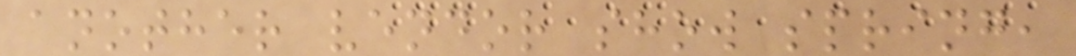another vendor show spring,
